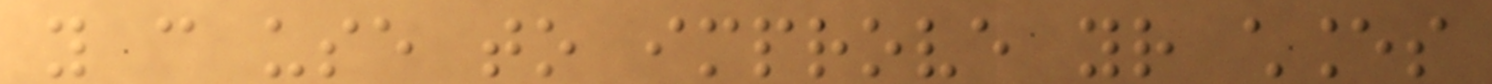you can use to improve your chances
